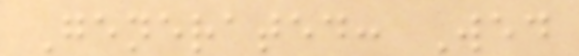Generated: Wed
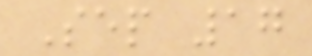Sep 17
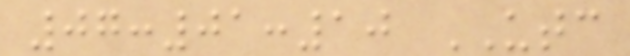07:01:10 UTC
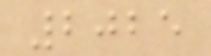2025
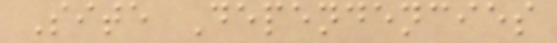Site Dependencies
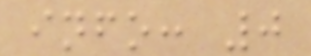info: 0
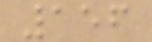156
